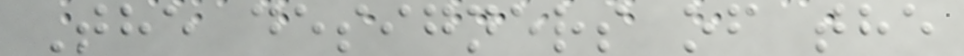The designers of the
